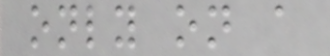only on a
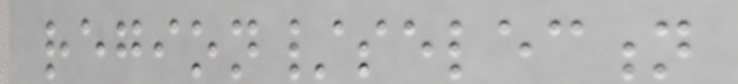region/selection
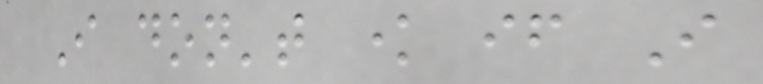I don't know if I
